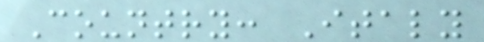Country: Italy
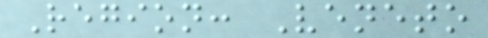Region: Veneto
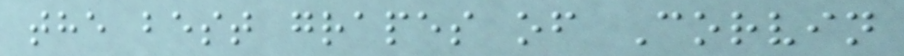the best grapes of Corvin
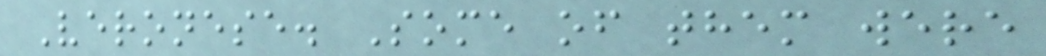Veronese. Some of them were
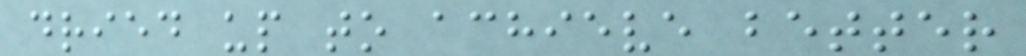dried up to achieve better
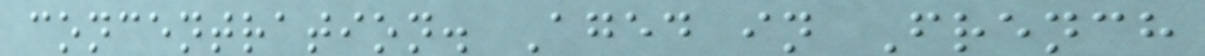concentration. Aged in French
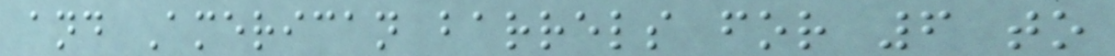and American barrels for 6 to
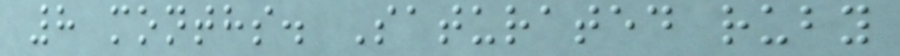8 months. Saturated ruby
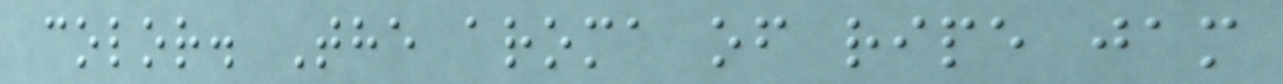color. The aroma of ripe jam
